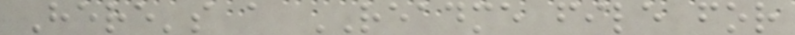Here's a README file for
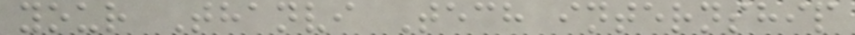your Thanvi Tech internship
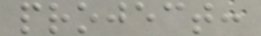project:
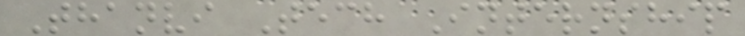Thanvi Tech Internship
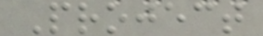Project
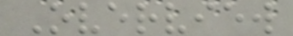Overview
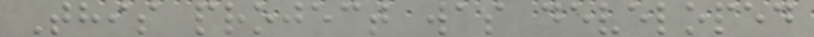This project was developed
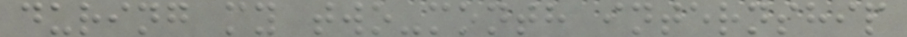during my two-month internship
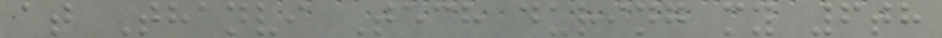at Thanvi Tech during my 6th
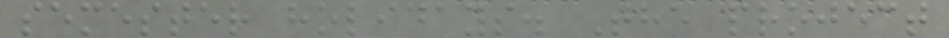semester holidays. The project
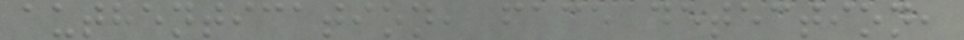authentication, face detection,
